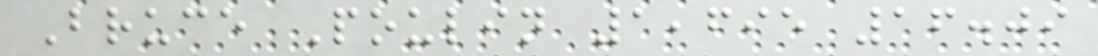Bruce Poulin 1,695 16.09
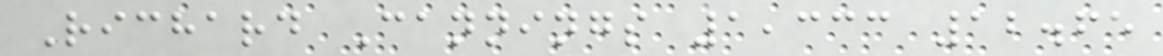Richard Cannings 1,333 12.65
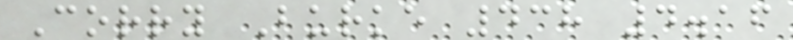Corry Burke 438 4.16
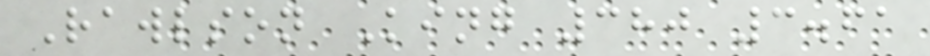Rawlson King 380 3.61
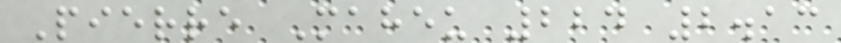Pierre Maheu 224 2.13
